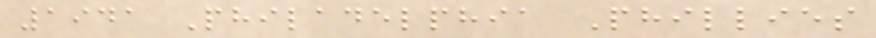1941 Philadelphia Phillies
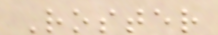Roster
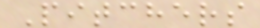Pitchers
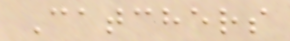Catchers
